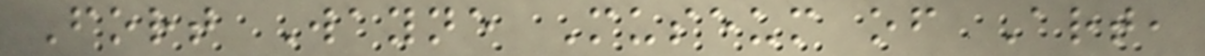Fort Wayne Museum of Art,
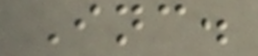Inc.
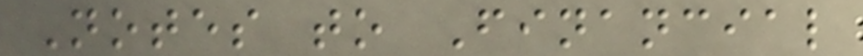Notes to Financial
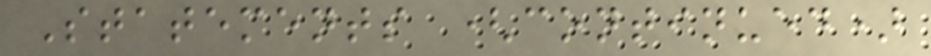Statements (continued)
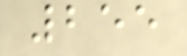255
